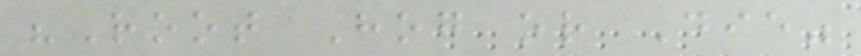"Root Hog or Die"
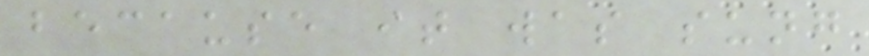because it was sung
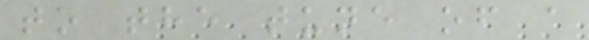to the tune of a
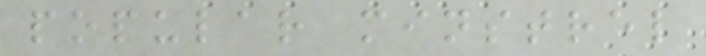popular minstrel
